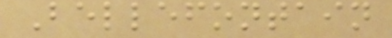Bellefontain
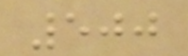500
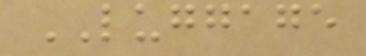LUGGAGE
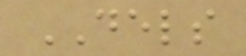DELS
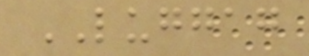LUGGAG
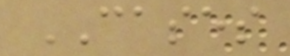CASES
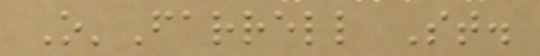O'Farrell St.
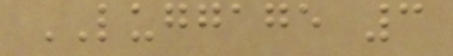LUGGAGE 3
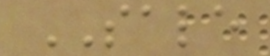SALE
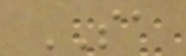SA
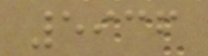5936
